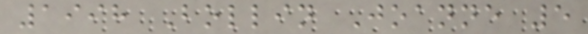1998 Bollin Joanne 5
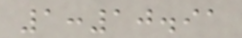1:10.91
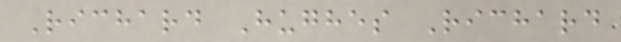Richard Hughes Richard
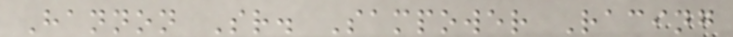Hannon Sr. Sampower Racing
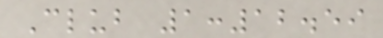Club 1:12.59
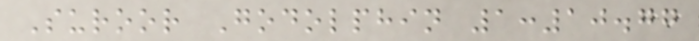Suroor Godolphin 1:10.77
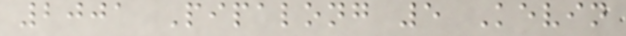2001 Pipalong 5 Kevin
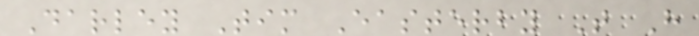Darley Tim Easterby T H
